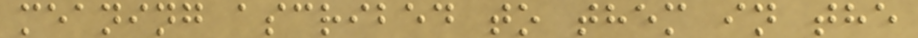meaning ascribed to them in the
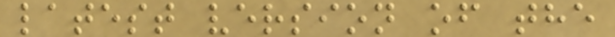latest version of the
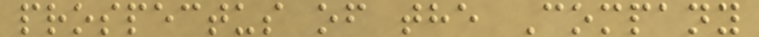prospectus of the Company
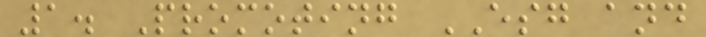1. Promoting ESG and
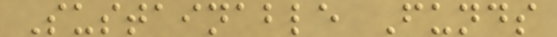Sustainable Funds
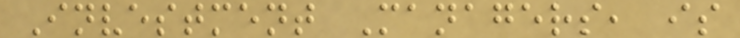Investment Managers, is
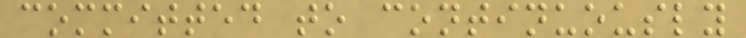committed to continuously
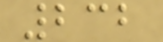232
